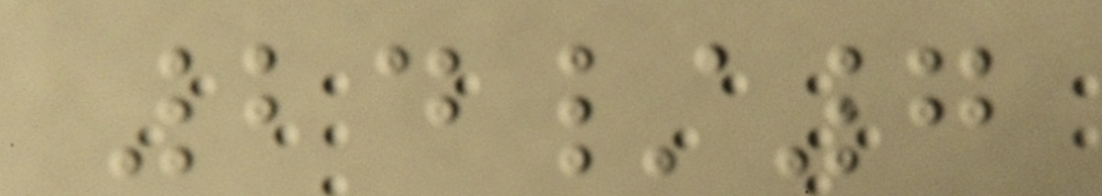24/7
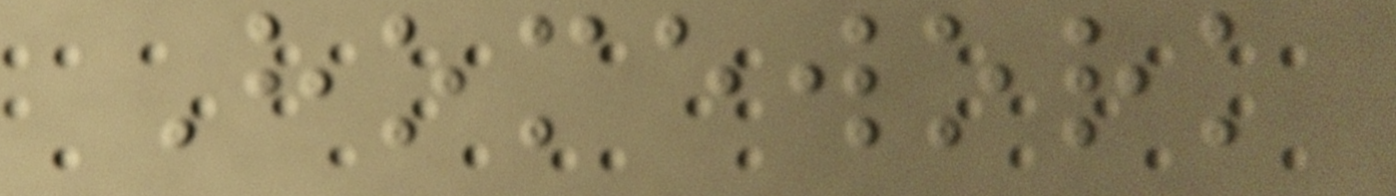Homework
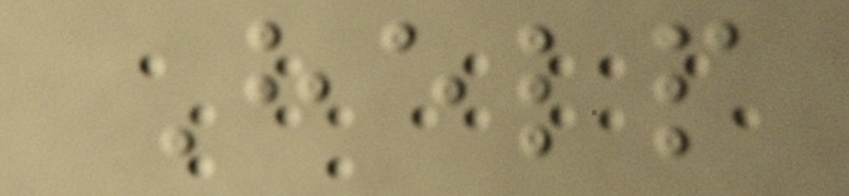Help
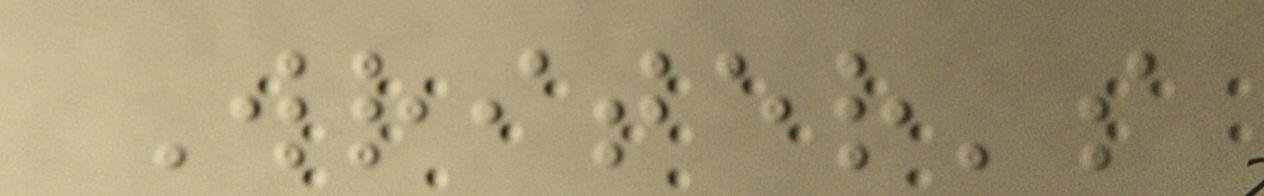Writer's
